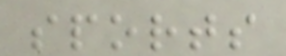sports
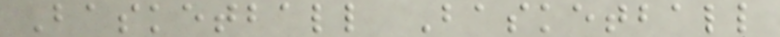Basketball Basketball
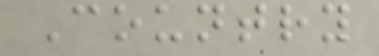Country
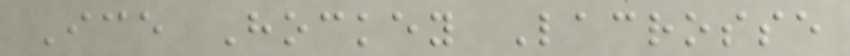Ice Hockey Lacrosse
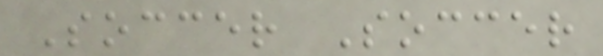Soccer Soccer
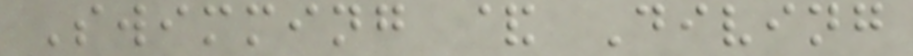Swimming & Diving
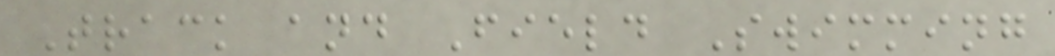Track and Field Swimming
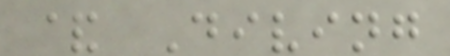& Diving
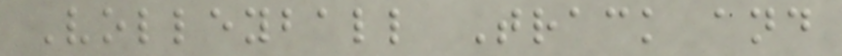Volleyball Track and
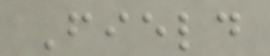Field
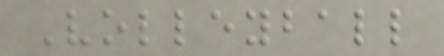Volleyball
